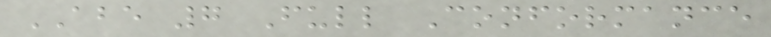ABE 7 Full Conformance
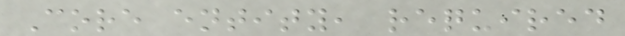Core entity, required
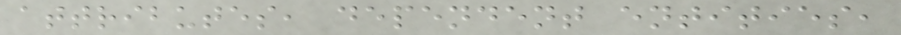attributes, dependent entities,
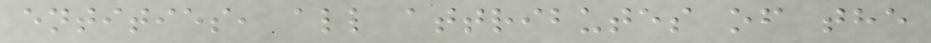entities, all attributes of the
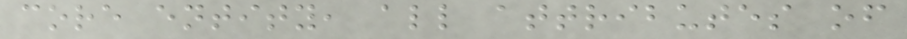core entity, all attributes of
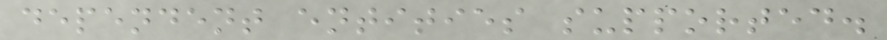dependent entities supported.
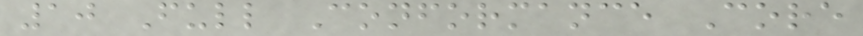10 Full Conformance Core
